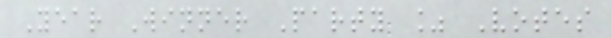Year Winner Party % Votes
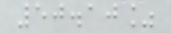50.10%
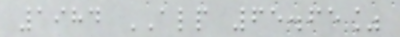1984 ALP 65.65%
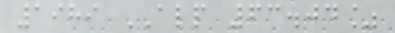1989 ALP 63.04%
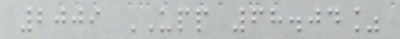2009 UPP 68.04%
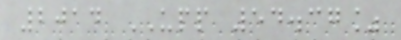2014 UPP 54.37%
